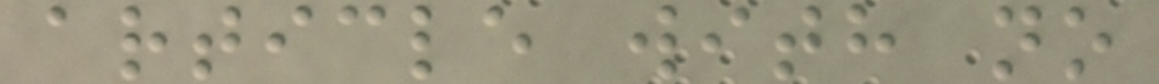article with no
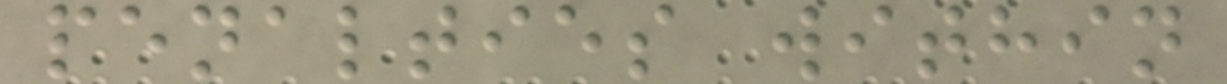penalties within
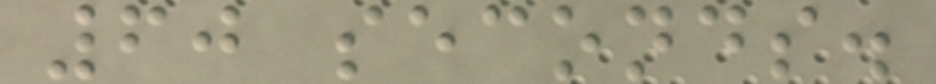60 seconds.
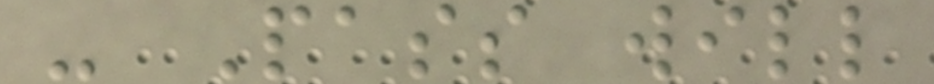- Pass will
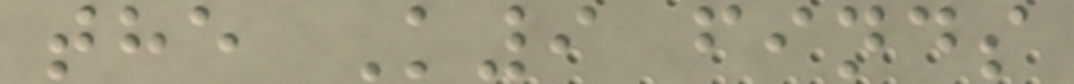the K9 finds
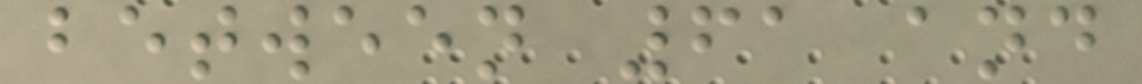between 61 and
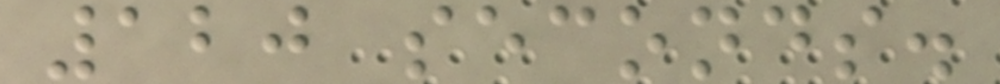120 seconds.
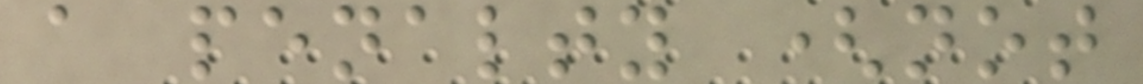a penalty (not
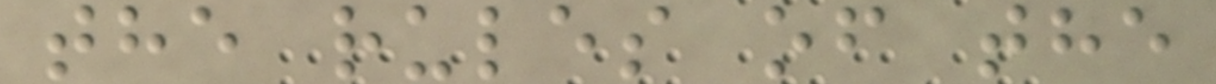the rules of the
